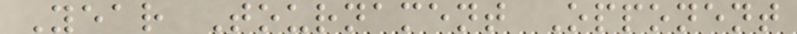Year Tournament Opponent
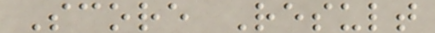Score Result
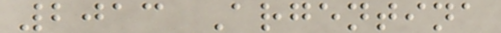2013 Argentina
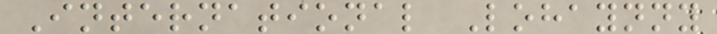International Lohaynny
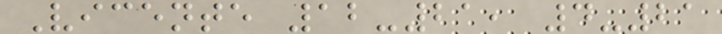Vicente 12-21, 4-21
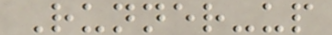Runner-up
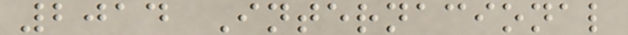2014 Internacional
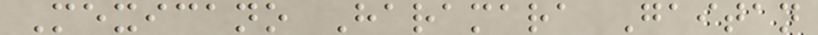Mexicano Haramara Gaitan
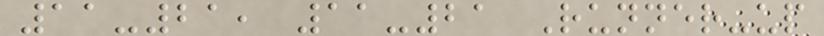11-21, 11-21 Runner-up
